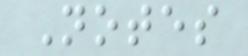Notes
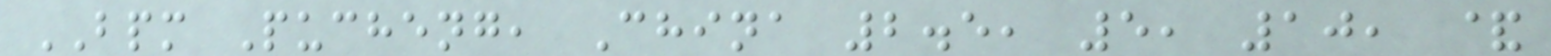BPM Pucheng, China 2.5, 5, 10, &
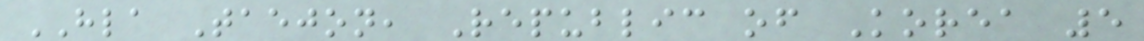HLA Taejon, Republic of Korea 5
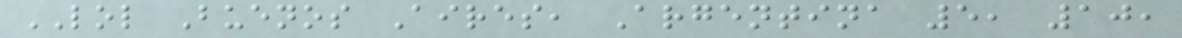LOL Buenos Aires, Argentina 5, 10,
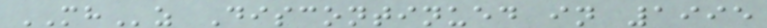MHz Discontinued in 1995
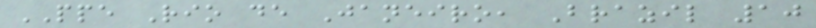PPE Rio de Janeiro, Brazil 10
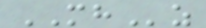MHz
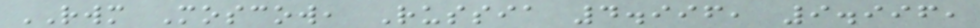RWM Moscow, Russia 4.996, 9.996,
